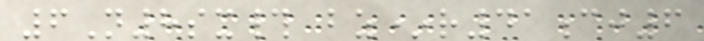6N8sx# bz*r41cj6
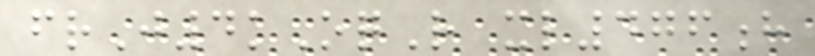frJ4kOqR xl476h
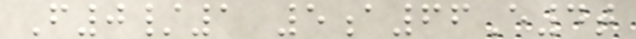F0/1 5a66E4t
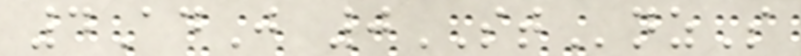4AdJ 0STnzS
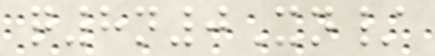q8n0Xn/
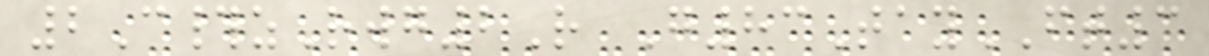2C#zRwg2R G83TayFT3
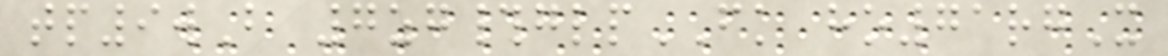tp9wB 7zg#glpFK ho71rgX
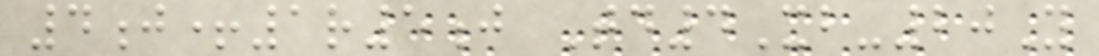4j+1r5j Td4Xb-20Y
